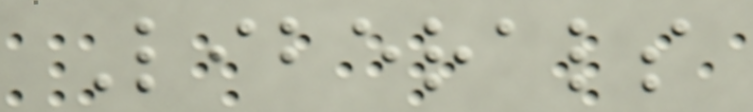Liberals
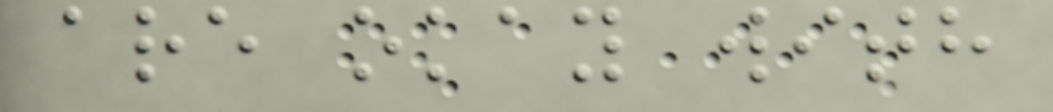are okay with
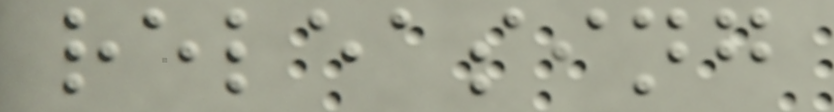releasing
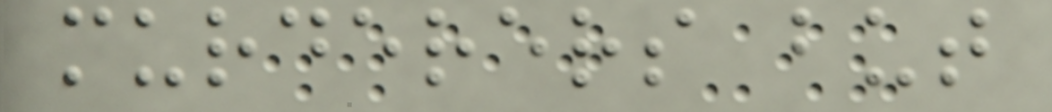murderers but
